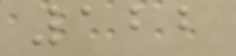122
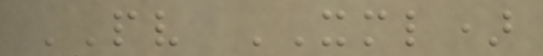PV XML)
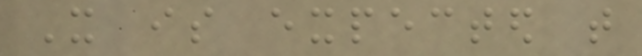It is expected that
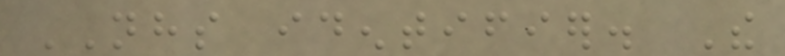NHS identifier. The
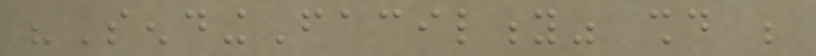"SendingFacility" should be
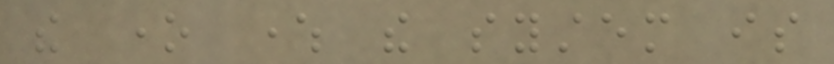the one where the system is
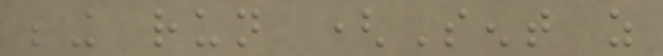being run (Sent as
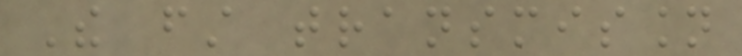The first transmission
